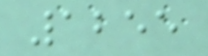1255
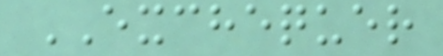EXCHEQUER
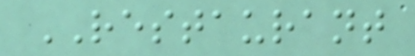RESTAURANT
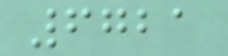6721
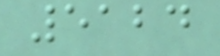5124
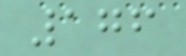176
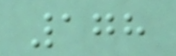178
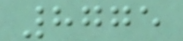8775
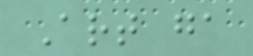Art ga
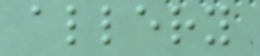allery
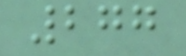277
